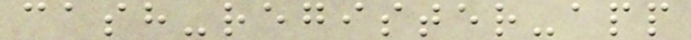cash-register-app
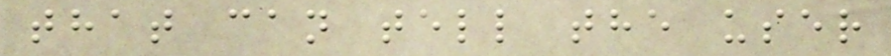that can tell the user
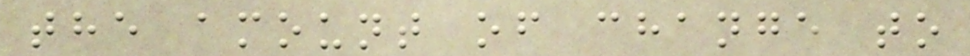the amount of change to
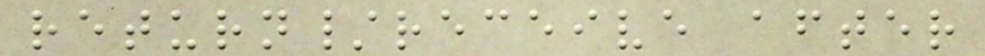return/receive after
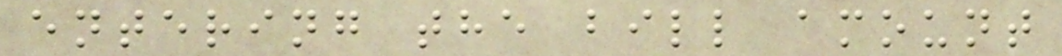entering the bill amount
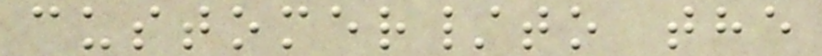customer/to the
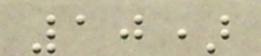10)
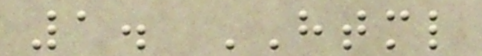1. HTML
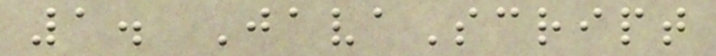1. JavaScript
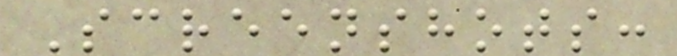Screenshots:
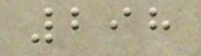298
